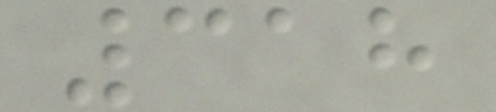318
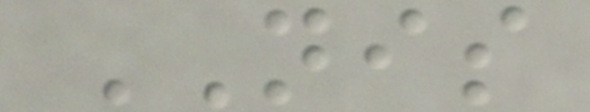NIS
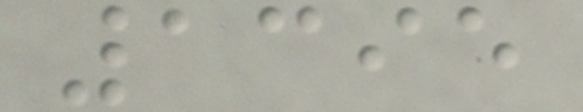1395
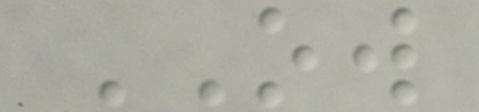OW
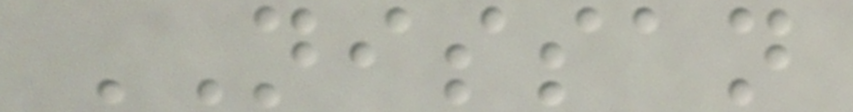NISSAN
